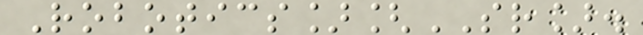Robotics][SR].
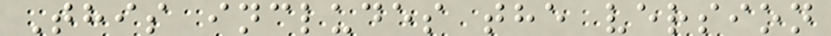This includes the version
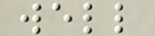well
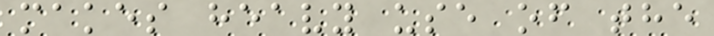makes heavy use of the
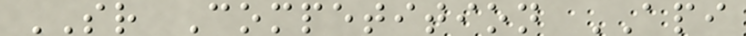SR Competition API
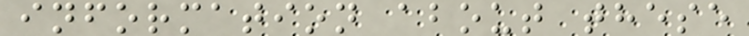information about these
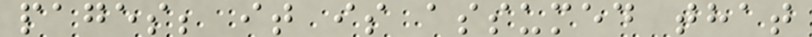pages; it is assumed that
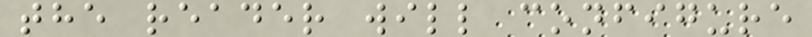the reader will configure
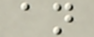an
